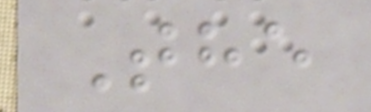The
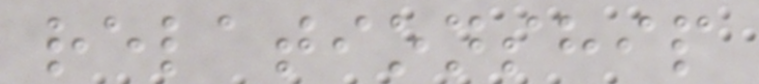relationship
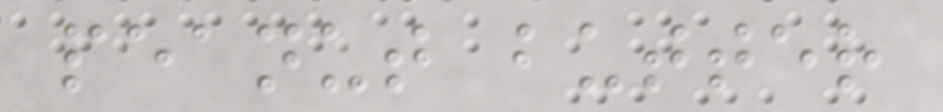peanut butter
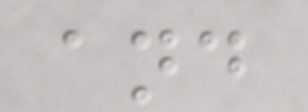and
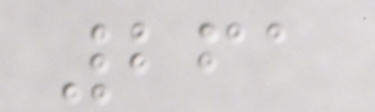261
